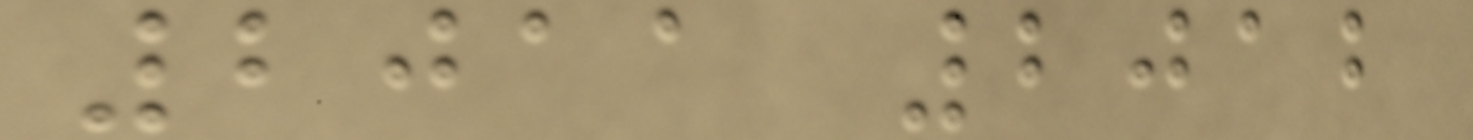2011 2012
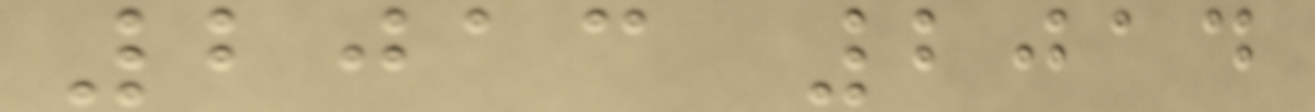2013 2014
